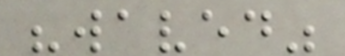"waved"
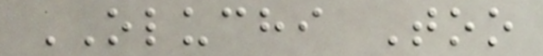OLUCHI Too
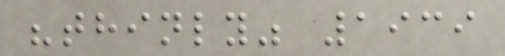"thinly" 1939
